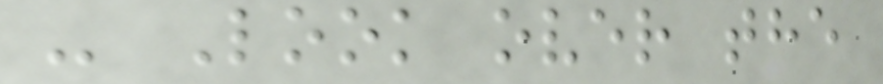- Look over the
